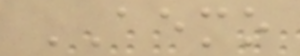AEMO
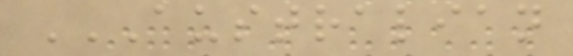AUSTRALIAN
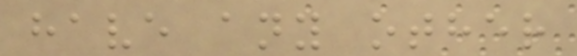have any other
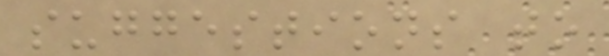suggestions to
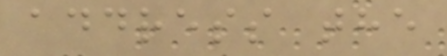address the
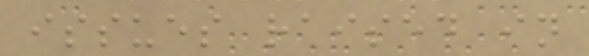issues raised in
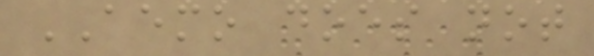AEMO does not
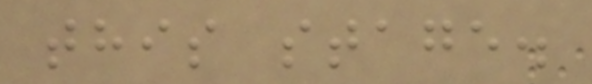this stage.
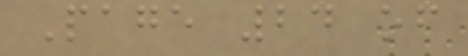Page 24 of
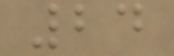24
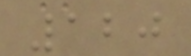120
